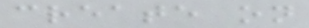create on
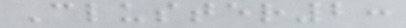Cluster2:
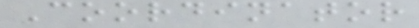Coordinator
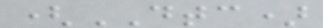(DTC)
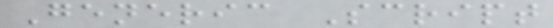Generic Script
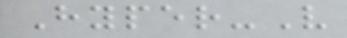Hyper-V
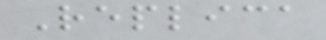Replica
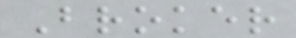Broker
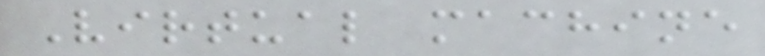Virtual machine
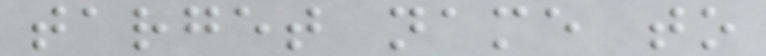target name to
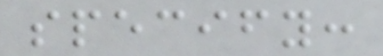specify:
